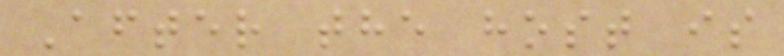After the host is
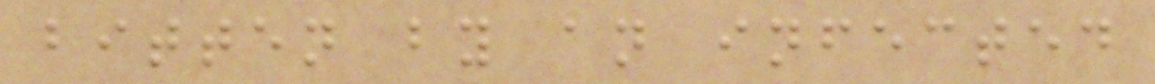bitten by an infected
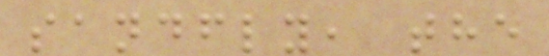sandfly, the
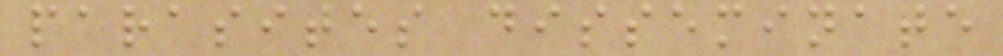parasites disseminate
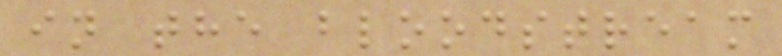in the bloodstream
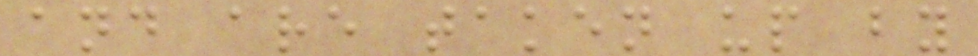and are taken up by
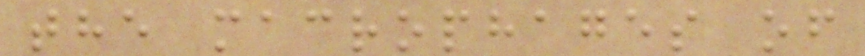the macrophages of
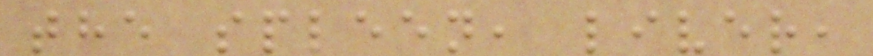the spleen, liver,
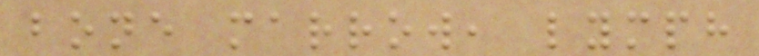bone marrow, lymph
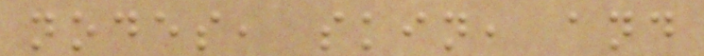nodes, skin, and
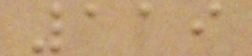119
